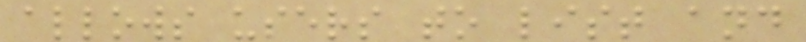allows users to list and
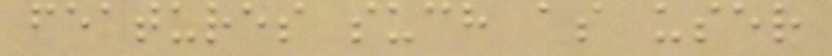features such as user
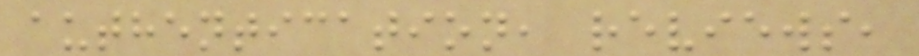authentication, reviews,
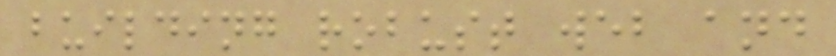building robust web and
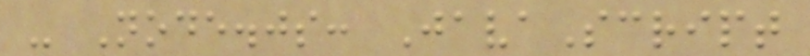- Node.js: JavaScript
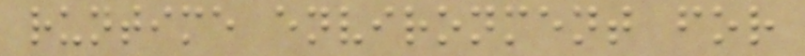runtime environment for
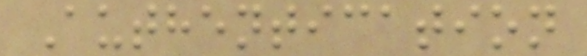Authentication
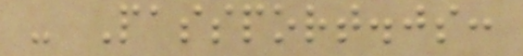- Passport.js:
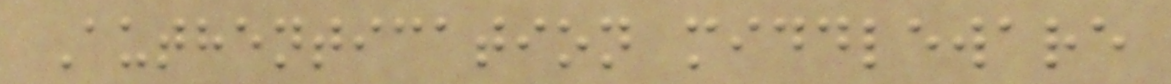Authentication middleware
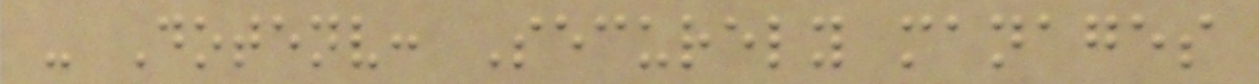- Dotenv: Securely manages
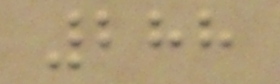288
